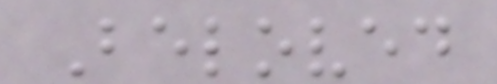Beloved
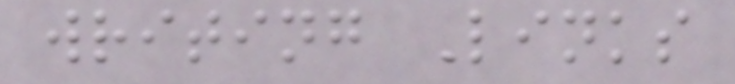writing Links
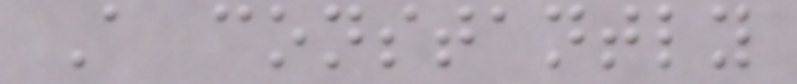A constantly
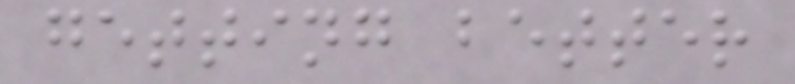getting better
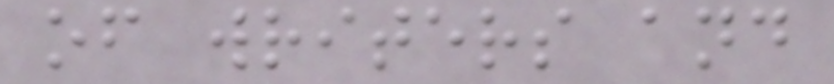of writers and
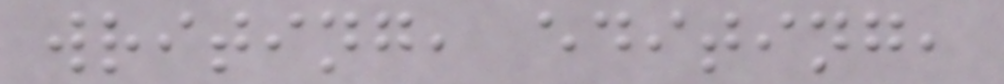writing, editing,
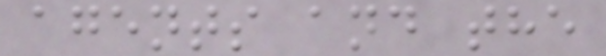agents and the
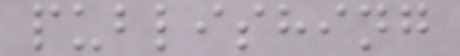publishing
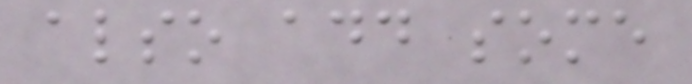also add some
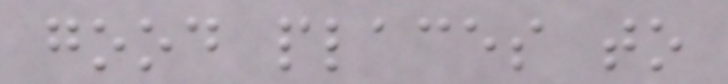good places to
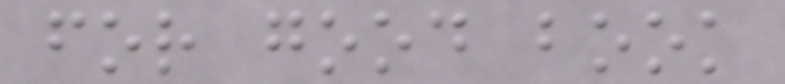for good book
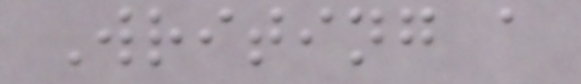Writing a
